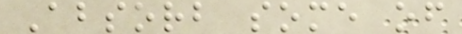Absorb some of
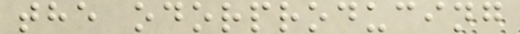the odorproducing
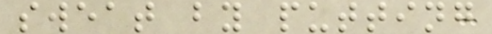sweat by putting
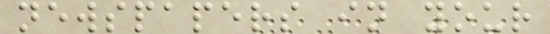newspapers in your
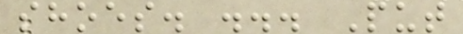shoes. ... Put
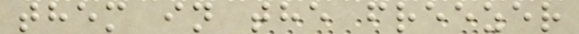them in the freezer
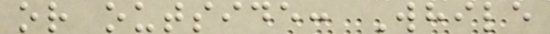or outside: While
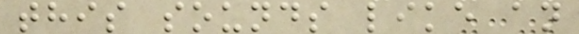this sounds like an
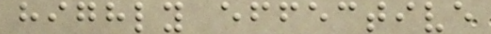highly effective
